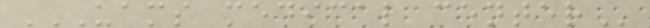UAMS MEDICAL CENTER
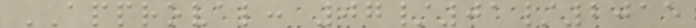APPROVAL: 07/01/2015
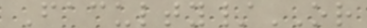Faculty/OR
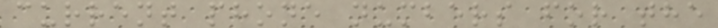current phone numbers for the
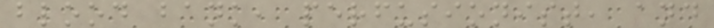blood bank, perfusionist, and
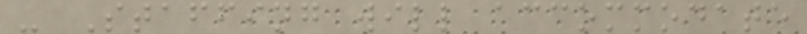- Staffing will accommodate
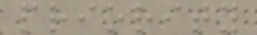priority
